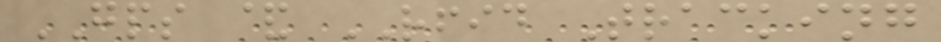GPS & RFID Tracking
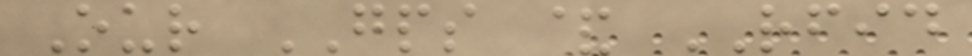Our GPS & RFID
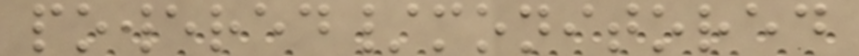powered/monitored
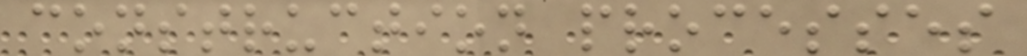construction processes
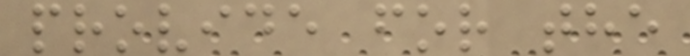provide for the
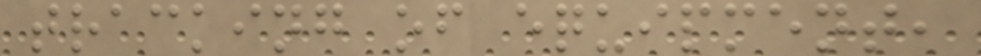tracking of equipment,
